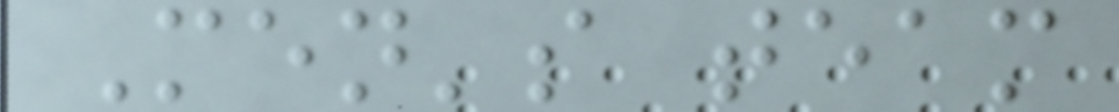Men's team
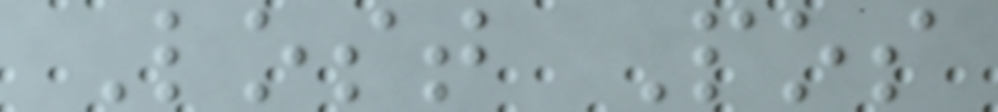Lost Pos
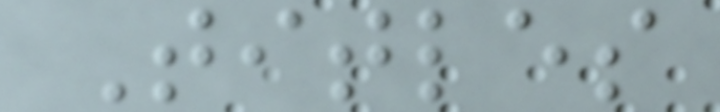Titles
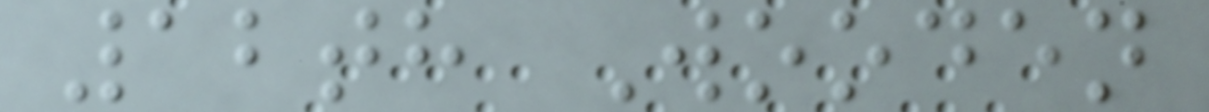12th Wooden
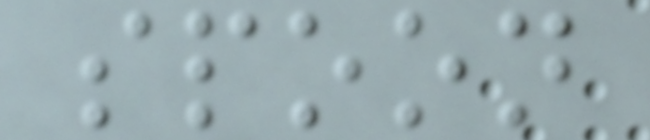spoon
